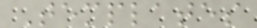Templates
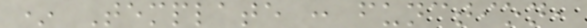* Template : function,
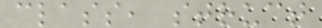class, struct
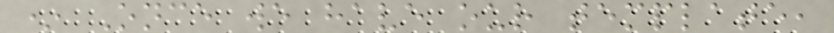* Once we have our template,
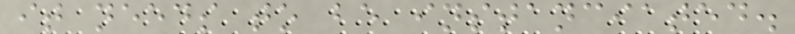it needs to be instanciated.
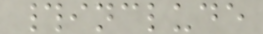#include
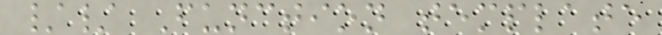// Function template
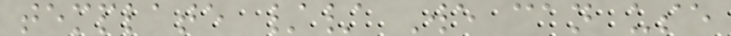template // We can use
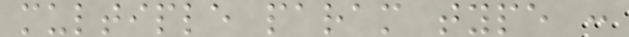multiple param type :
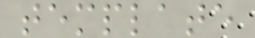template
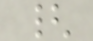{
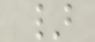}
